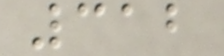312
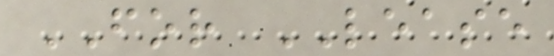FOR LEASE
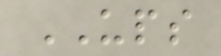UPS
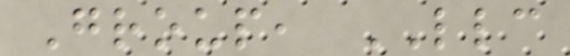Group, LLC
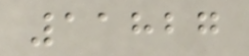11827
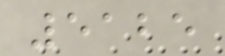5125
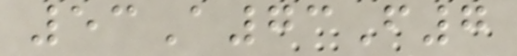53A73F7
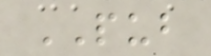PUB
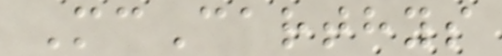McCarthys
